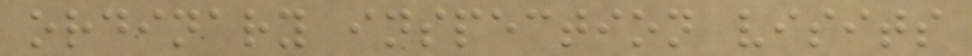ordinary inspection visits
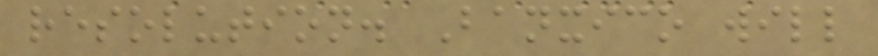resolution. Banxico will
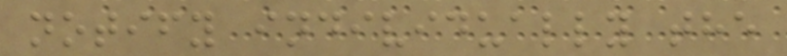notify individually the
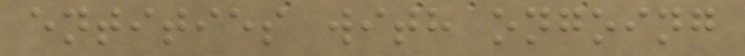entities with ongoing
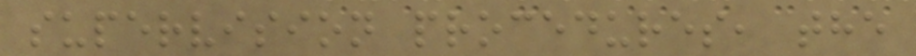supervision procedures, the
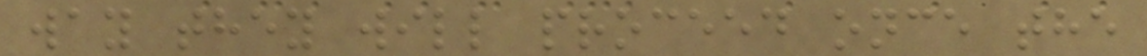way they will proceed once the
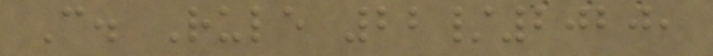C. Rule 22/2020,
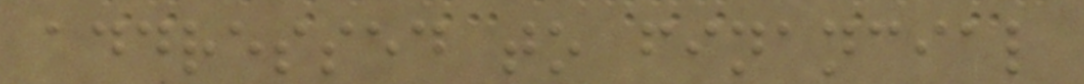addressed to financial
